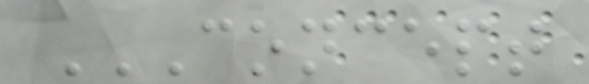CONCEPT
